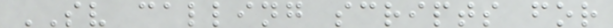SV calling scripts for
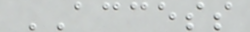ACCESS
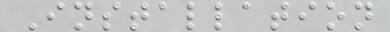Installation
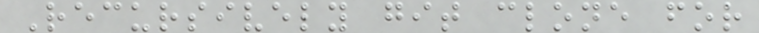Recursively git clone for
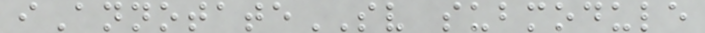iAnnotateSV submodule
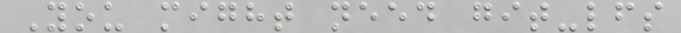You might need git-lfs
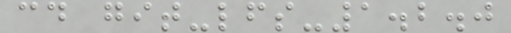cd git-lfs-1.2.0
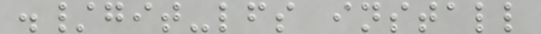./git-lfs install
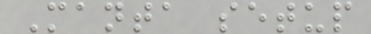Manta setup
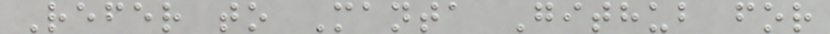Refer to Manta Github for
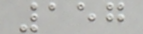157
